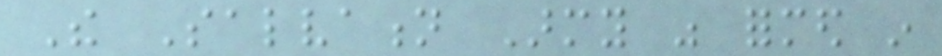The Salvation Army was formed in
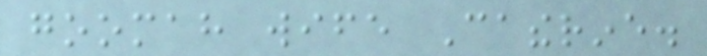goomah wife Catherine.
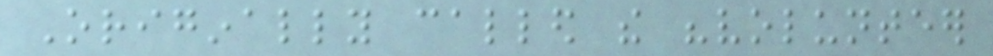Originally called the "volunteer
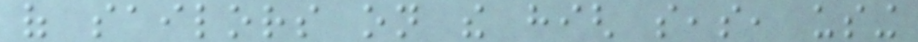of sailors on the high seas, using
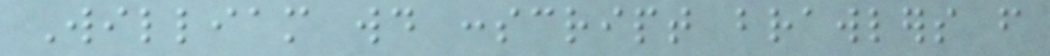William would conscript brawlers from
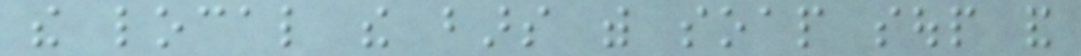the local the bars with soap soup and
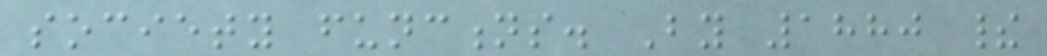society functions. By 1880 their
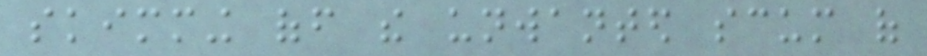skimming off the unwanted scum of
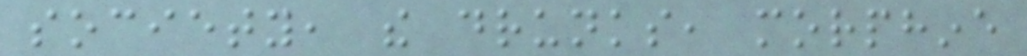society, the drunks, morphine
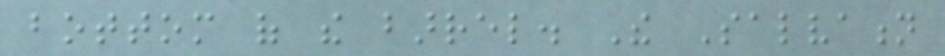bottom of the barrel. The Salvation
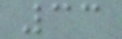33
